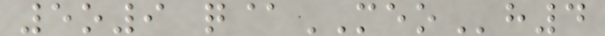5o9 q@MEOh4
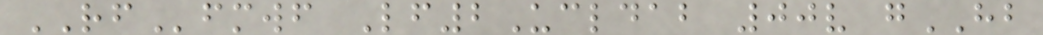RFfmwf Lf2Ucldab 00v gHB
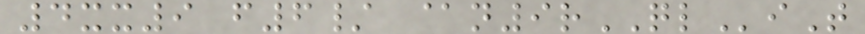4xx9 f6/ @n9rQLiT
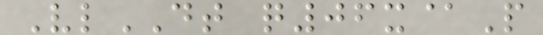VlDT q06x@P
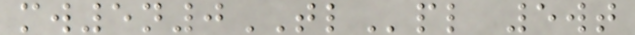mw5n0TLpl 5wt
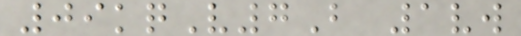09kqV7B 1vw
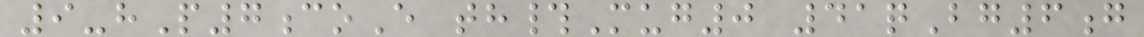9-hP7coE th#Mug0 41qBg6g
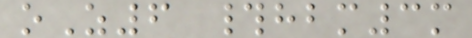oZ6 #hbm3m
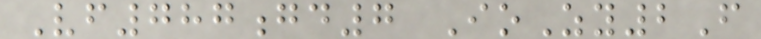Vf787gd7 IoZy2F
